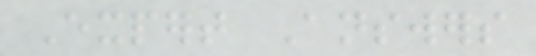Expert Answers
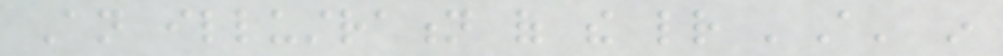An illustration of the letter 'A' in
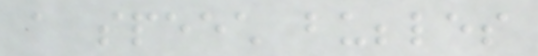a speech bubbles
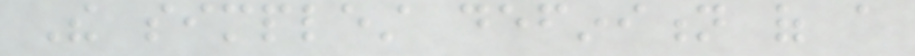The simplest definition of a
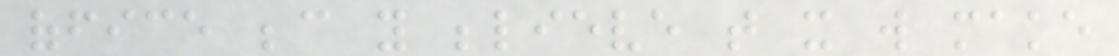office because you believe that it will make
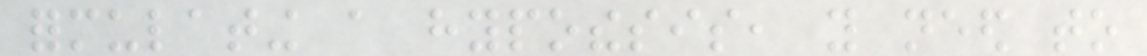formulating a hypothesis, you need to
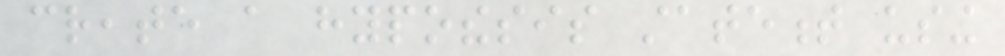create a hypothesis statement using
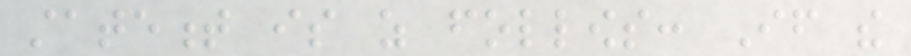statement is as follows: If the
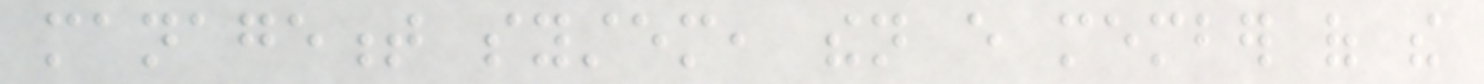management system, then every member of the
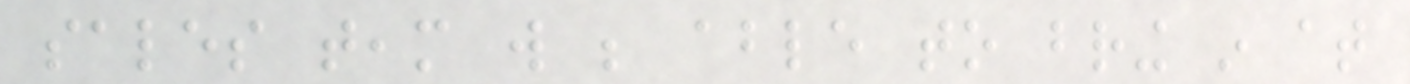sales team will be able to bring in at
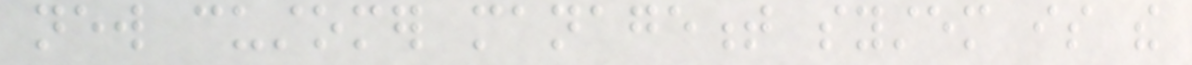new customer management system is the
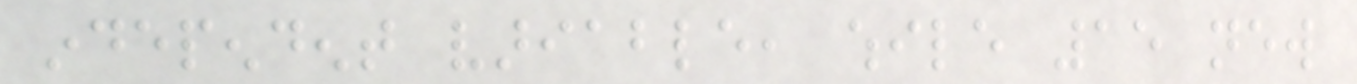independent variable, while 15 new
